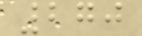270
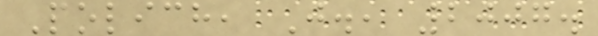Polich, J., 2007.
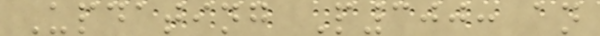Updating P300: an
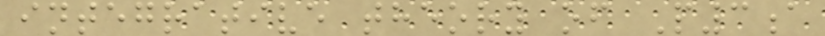integrative theory of P3a
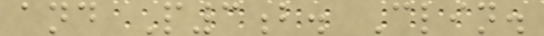and P3b. Clin.
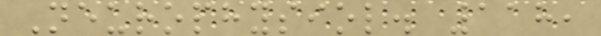Neurophysiol. 118,
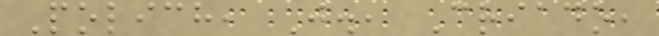Polich, J., Criado,
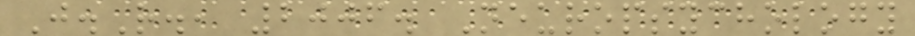J.R., 2006. Neuropsychology
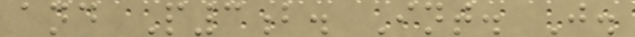and P3b. Int. J.
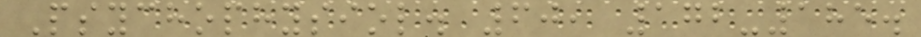Psychophysiol. 60, 172-185.
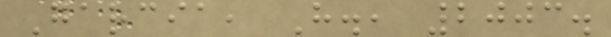Garcia, H., 2003.
